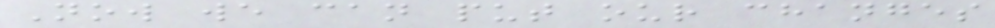Now we can put our changes
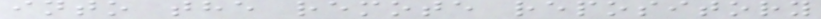into the remote repository
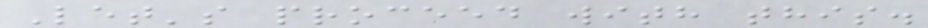Let's proceed with this.
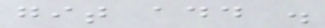git add .
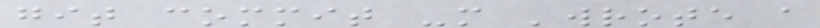git commit -m 'wrote a
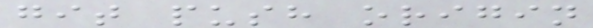git push origin
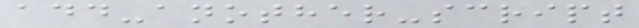add-another-script
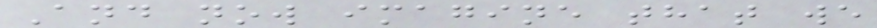And now imagine that we
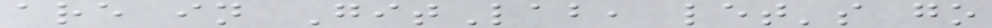are in GitLab, let's go
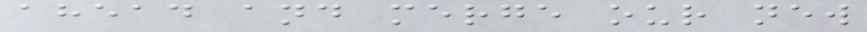ahead and merge our new
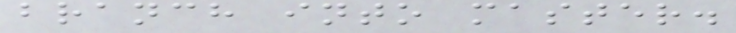branch into master.
